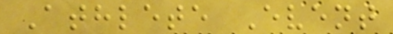Athlete Event
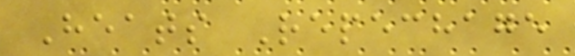Heats Repechage
